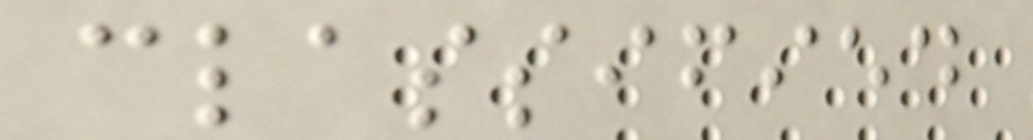classified
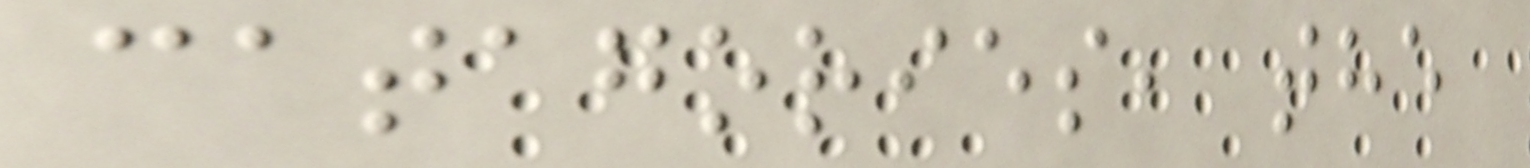catagories, the
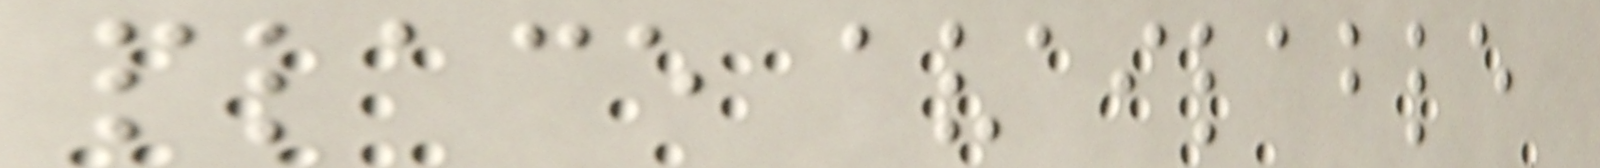place available
